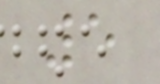5
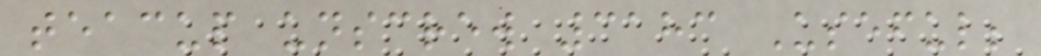teacup unscrew 3183 Useful;
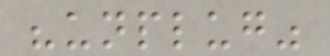"unplug"
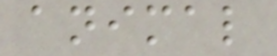animal
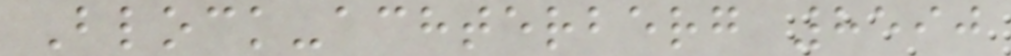Block-achterberg 8590
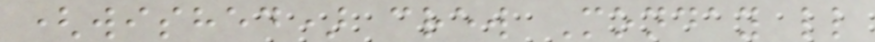(wished) crew Monday ll
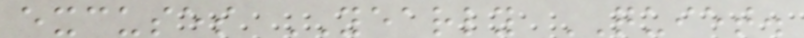excuses YEARLY QUIET.
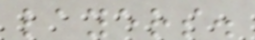layers.
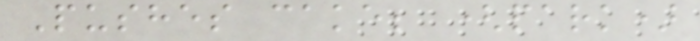Pushes cake; (park)
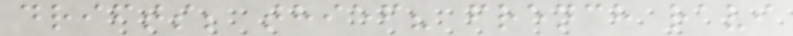drifts; thief? french ravi
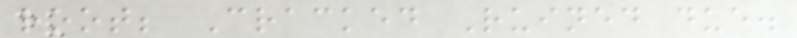root; Cracked Ruined due.
